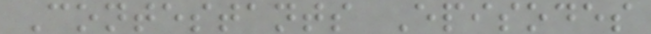Contestants Episodes
